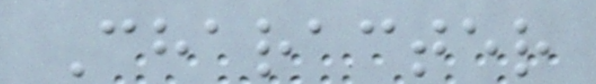Character
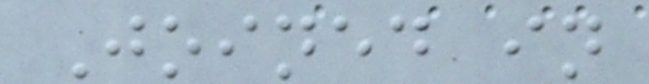Joined in
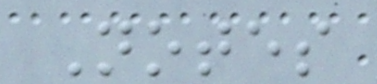Notes
